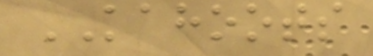KAHOOTS
